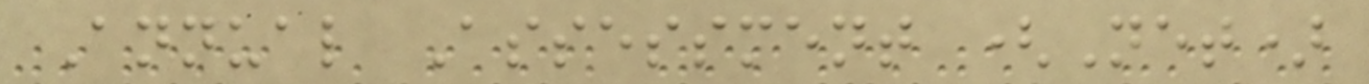Annual Assessment (Net)
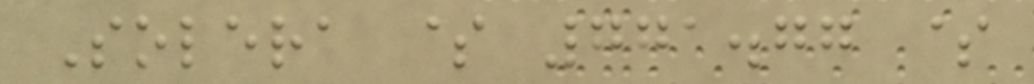Solera $ 771.77 $
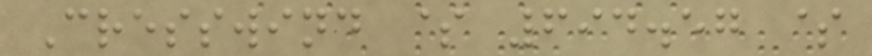Cresswind $ 694.57 $
